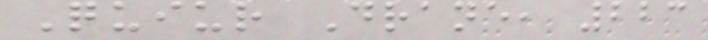Quiur Drane, 223
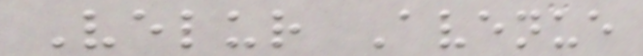Velur Avenue
